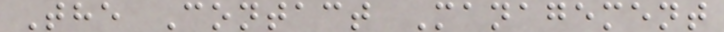The Contact Management
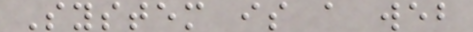System is a web
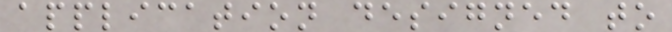application designed to
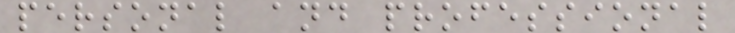personal and professional
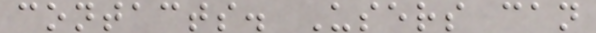contacts. Users can
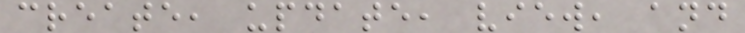create, update, view, and
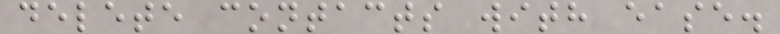delete contacts with ease.
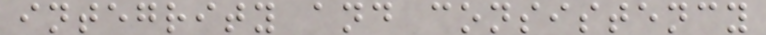integrity and consistency
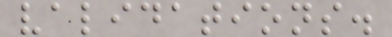validations.
